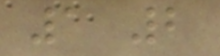1 2
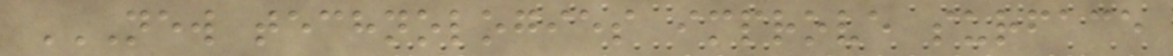NEW TECHNOLOGIES IMPROVE SURFACE
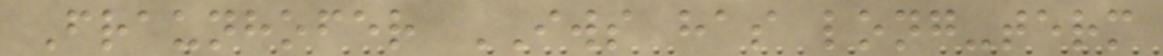Fraunhofer IWS has long-term
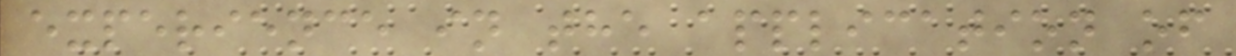experience in the application of
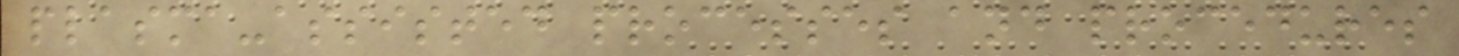plasma-assisted processes and procedures
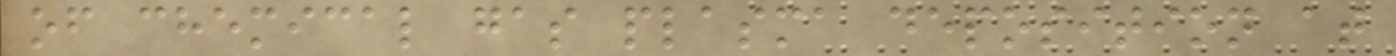of chemical gas plasma deposition at
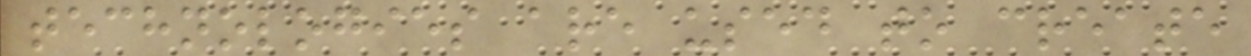technologies are used to create
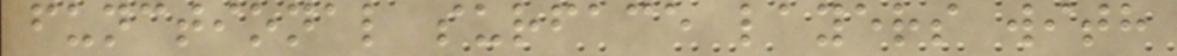functional surface layers with
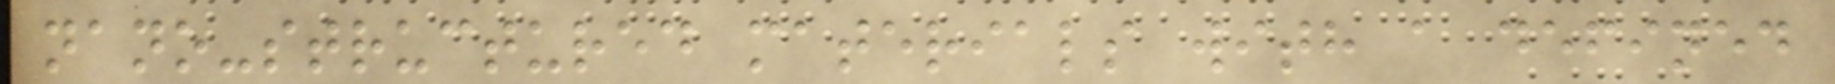nano-structured materials with a defined
